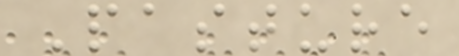Pasture
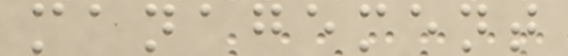management
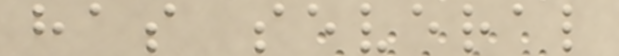has several
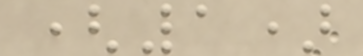(1)
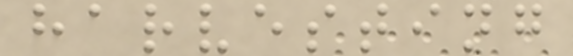harvesting
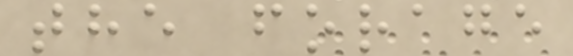the forage
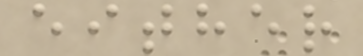either
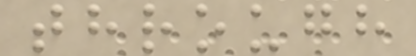through
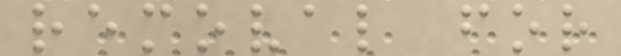removal for
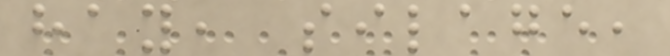hay, silage,
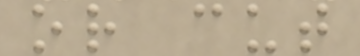or cut
